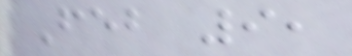Feb 9,
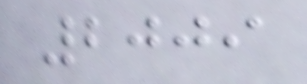2009
